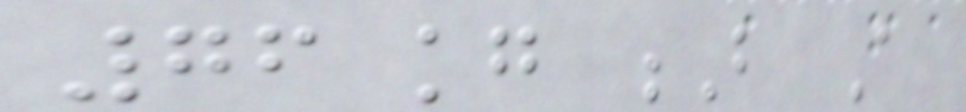76 kg B A
